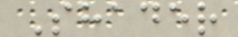Shader
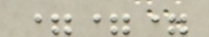===
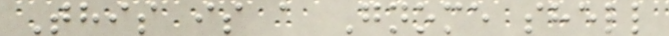This is a Gnome shell
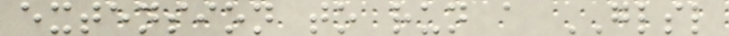extension to run a GLSL
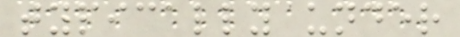typically under
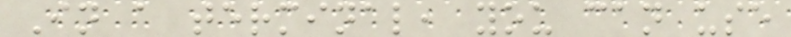In a terminal, you can use
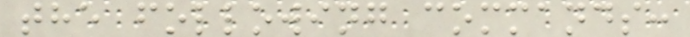the following commands:
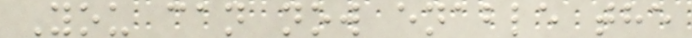You can now enable the
